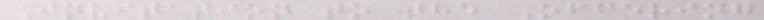Invitation to the Offering
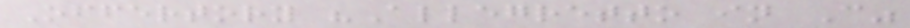Offertory "Allegretto in C"
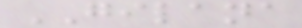GILANA
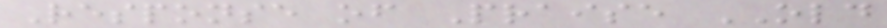Response of Praise OLD
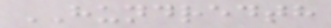HUNDREDTH
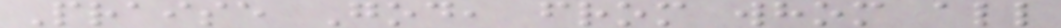Praise God, from whom all
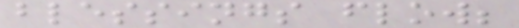blessings flow;
